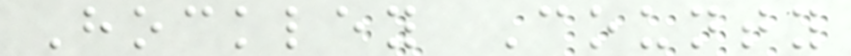Hockley County
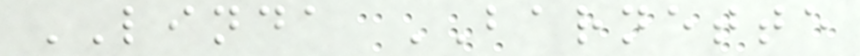LINDA BARNETTE
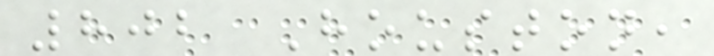802 Houston,
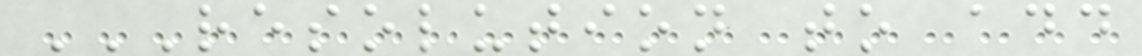RESOLUTION TO ADD
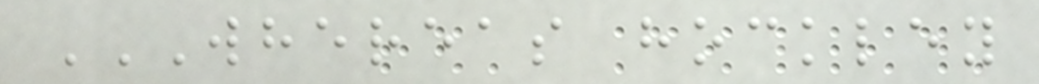WHEREAS HOCKLEY
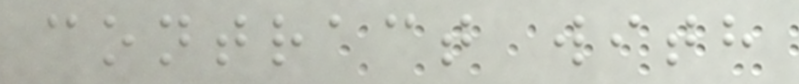contract with
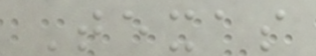Texas
